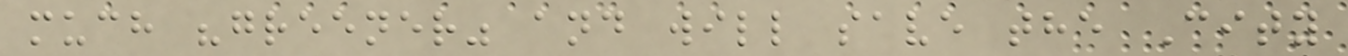much "greener" and will save the City
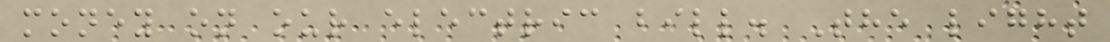money on our electric bill. The light
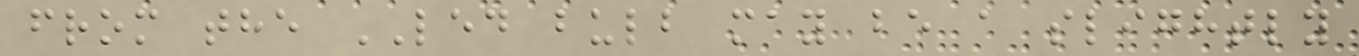from the LED bulb may be a slightly
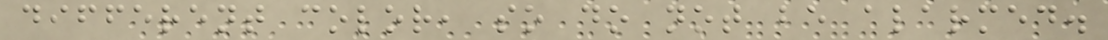different color, so do not be alarmed.
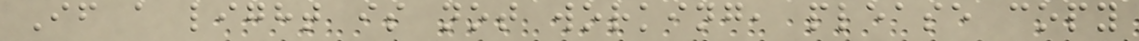If a light is not working, please copy
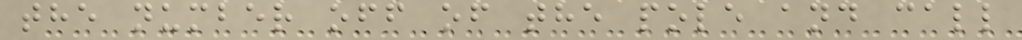the number off of the pole and call
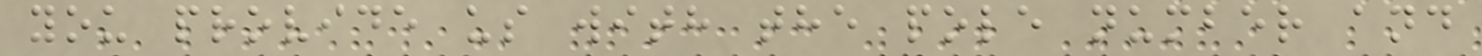you provide us with the pole number and
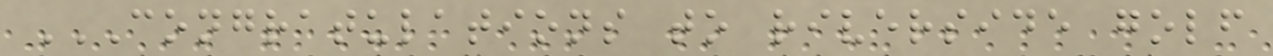CONGRATULATIONS TO RIVERSIDE GOLF
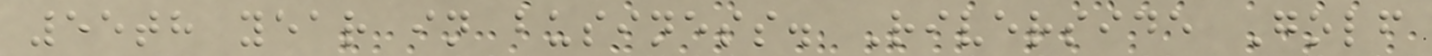55th year in business. Riverside Golf
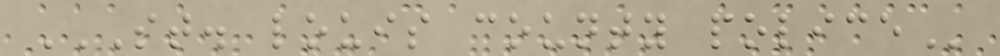ST. LOUIS COUNTY POLICE
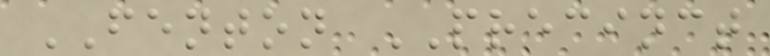FENTON PRECINCT
